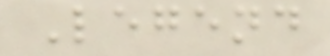Legend
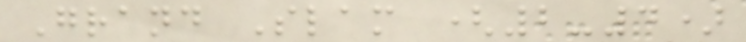Grand Slam (2-4)
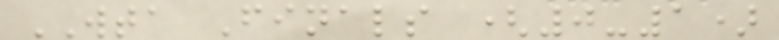WTA Finals (0-1)
